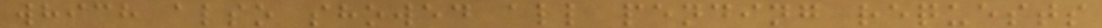which also showed all pending requests
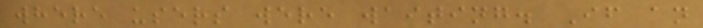where users were waiting. If an
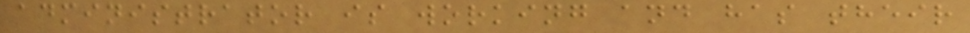administrator is working and has their
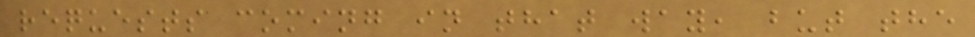requests coming in that way, but the
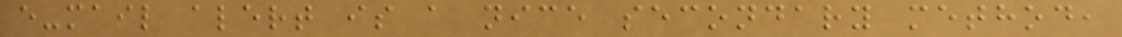e-mail alert is a nice secondary method,
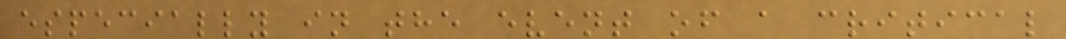especially in the event of a critical
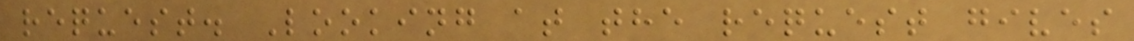request. Looking at the request gives
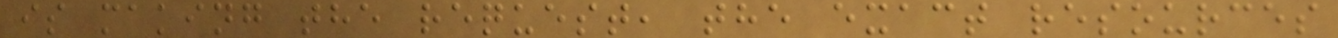is making the request, the exact resources
